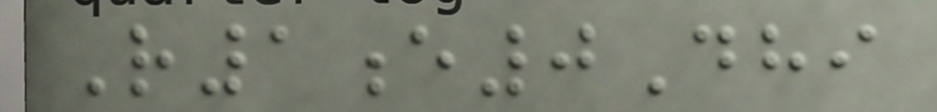R1e0Dhi
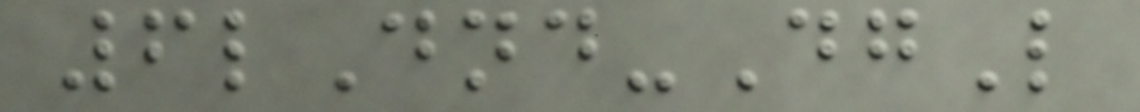6lDnd-DgL
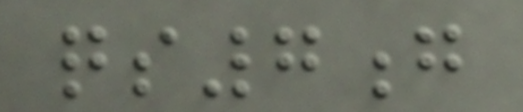qs7g
